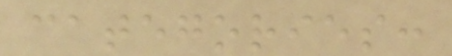categories:
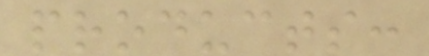products:
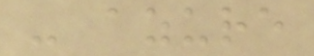- azure
